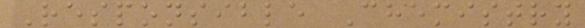Responsible Chemistry
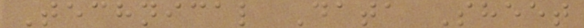Technical Data Sheet
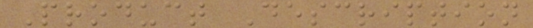Product Description
